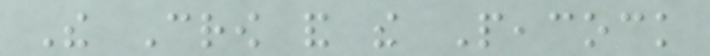The Crow and the Peacock
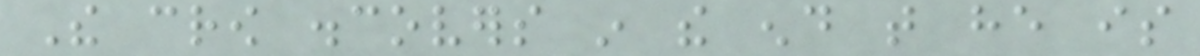The crow discovers in the end that he is
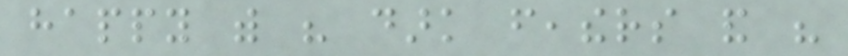happy with his dark feathers and his
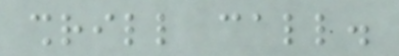shrill call.
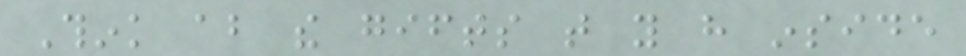Think about the gifts that you have inside
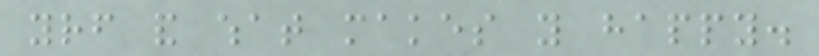yourself and what makes you happy.
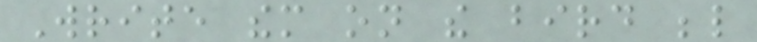Write them on the bird below
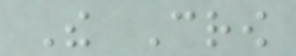The Crow
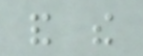and the
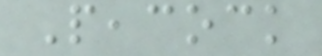Peacock
